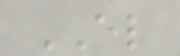EL
